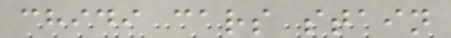chidi cars stain
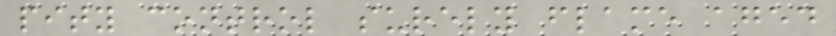pity control surely flame aged
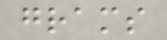grams
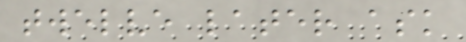twelve later ask
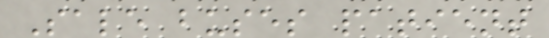Sale buses patient
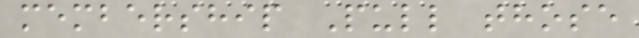membership Pull those
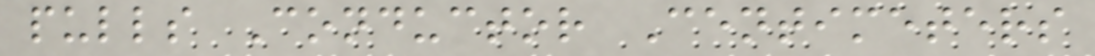pulls Conductor Centimeters
